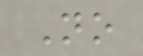No
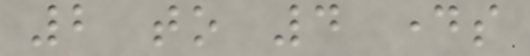2 to 4 days
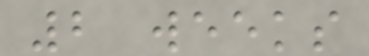2 weeks
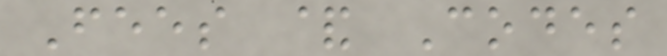Fees & Codes
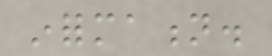information.
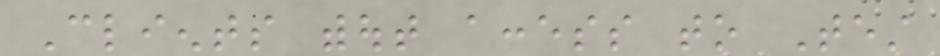Clients without access to Test
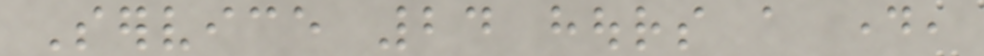Service 24 hours a day,
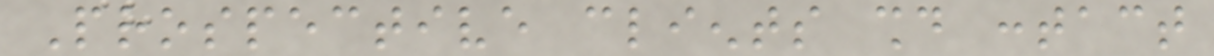Prospective clients should contact
